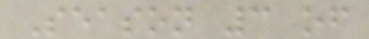Season 3 of
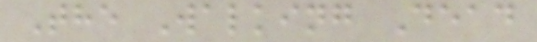The Walking Dead
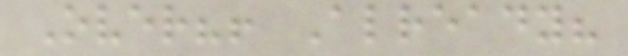Over?! Already?
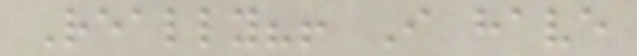Really?! I have
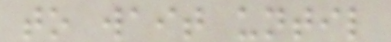to wait until
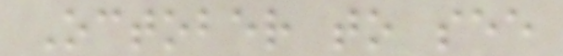October to see
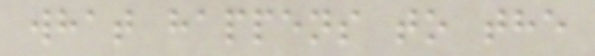what happens to the
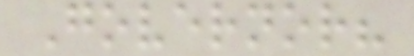Governor?
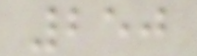250
